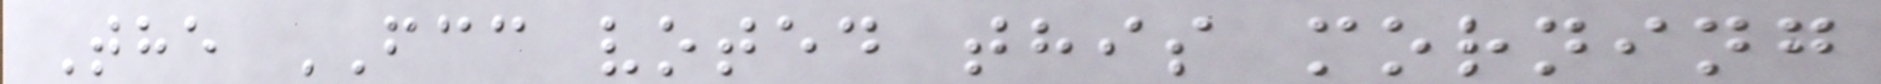The FCC voted this morning
